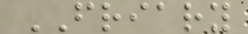FRIARY
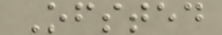Ofsted
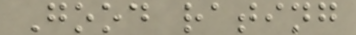Good rating
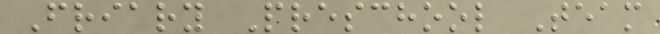Friary Preschool Team
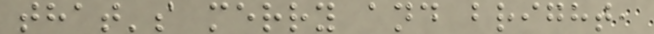that's merry and bright,
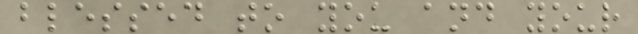blessed to you and your
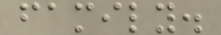family.
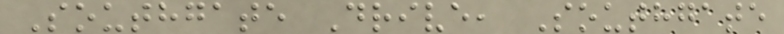Southgate Drive, Southgate
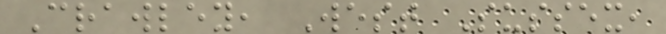Crawley, West Sussex,
